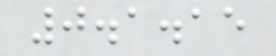0.1.15
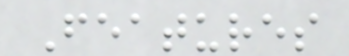Features
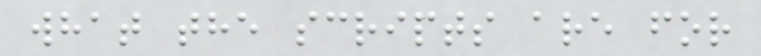what the scripts are for
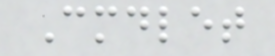Cmdlet
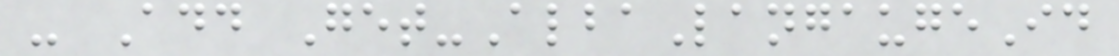- Add Get-AlbaLangaugeId
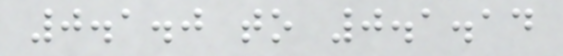0.1.0 to 0.1.14
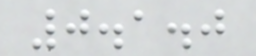0.1.0
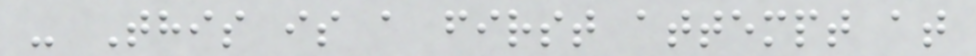- This is a first attempt at
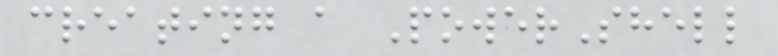creating a PowerShell
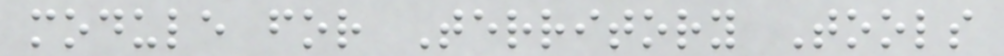module for Territory Tools
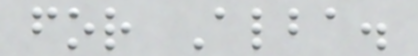for Alba.
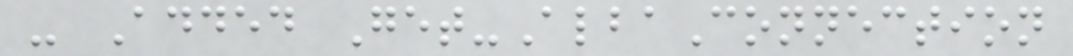- Added Get-AlbaConnection
